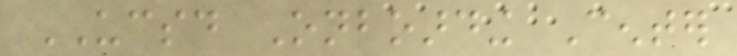UCSD Onboarding Center
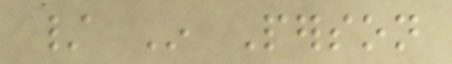/ In Person
